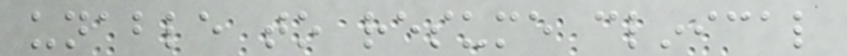unable to resume clinical
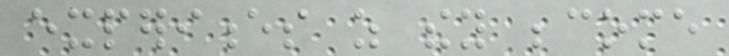experiences as they become
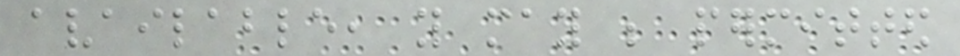available, you may be permitted
